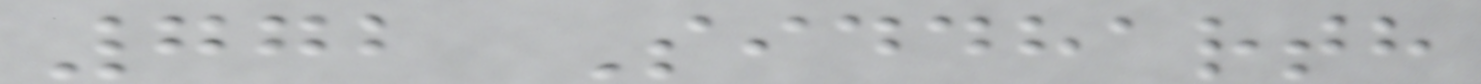772 Siddharth
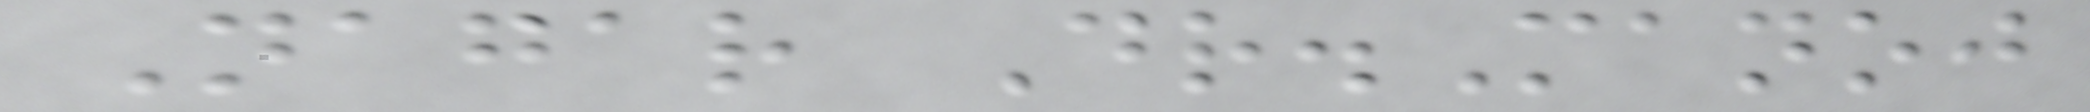Nagar Dr.Manoj
